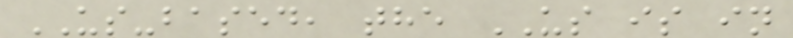US-based, the US is in
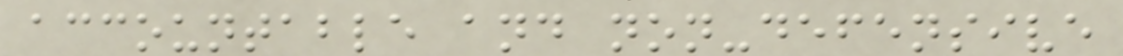accountable and non-defensive
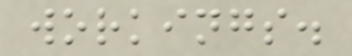workings.
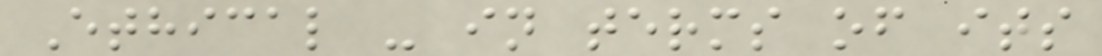Ethical - in terms of its
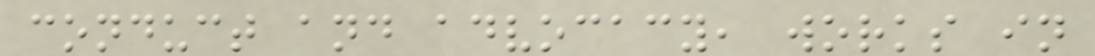conduct and advocacy, works in
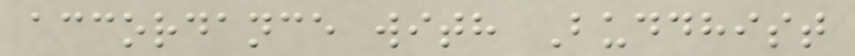accordance with Buddhist
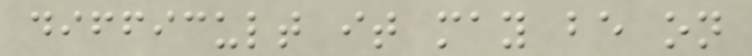difficult it may be on
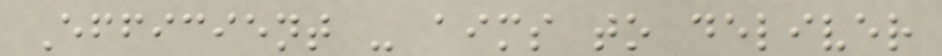Efficient - aims to deliver
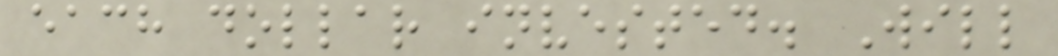each dollar invested. Will
